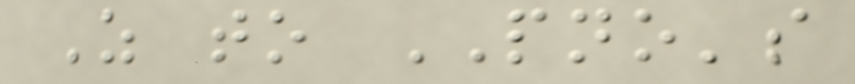As to PNO's
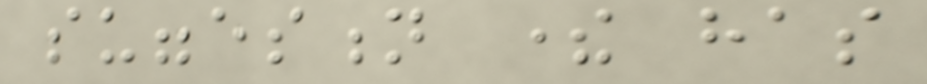suggestion there has
